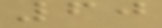60
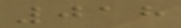018
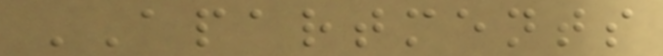APARTMENTS
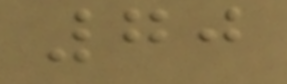70
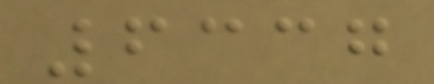6337
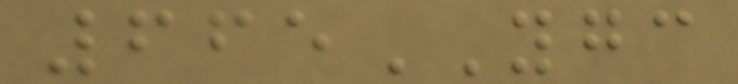665YGC
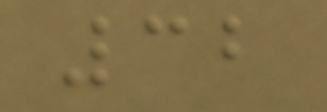32
